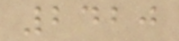2420
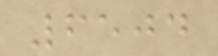6504
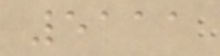5111
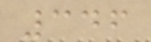346
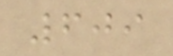609
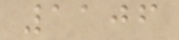1106
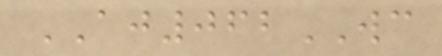AJ062WC
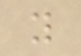y
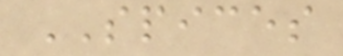SPICES
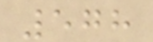578
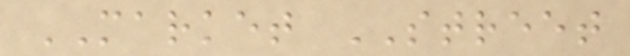MARKET STREET
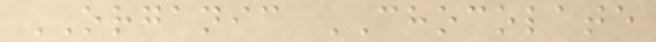ORGANIC CHOCOLATE
